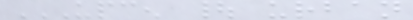UPCEN | URBAN
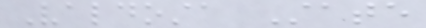Valdosta State
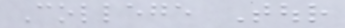College Tour
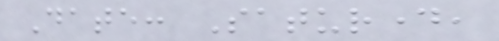Date: Saturday,
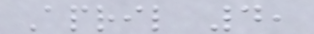April 4,
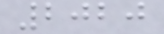2020
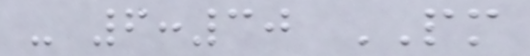- 6:30 PM
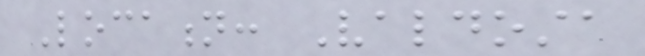Location: Valdosta
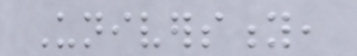University,
